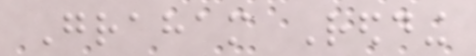Graham Redding
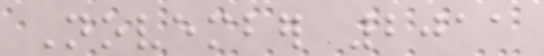November 2011
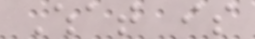What is
